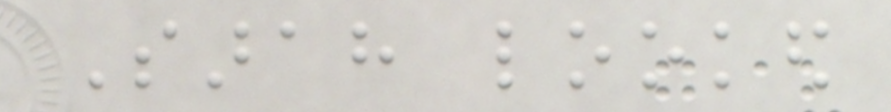Sarah looked
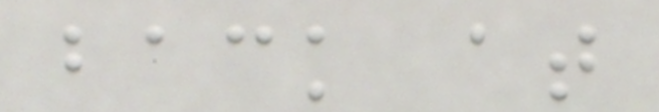back at
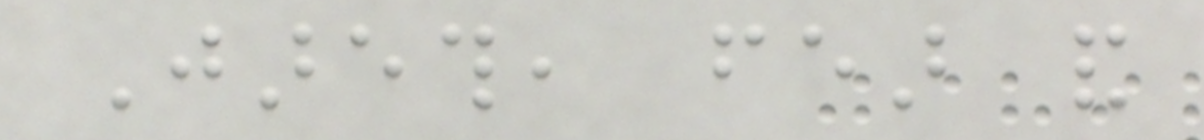Jareth, fear and
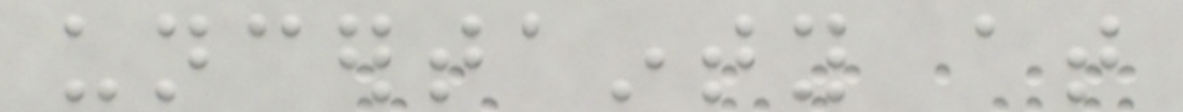uncertainty at
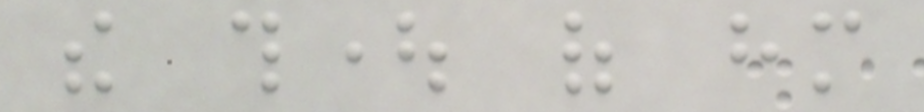the thought of him
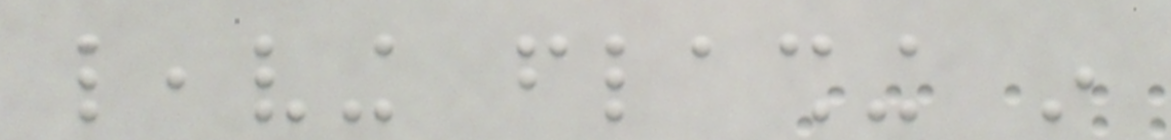leaving flashing in
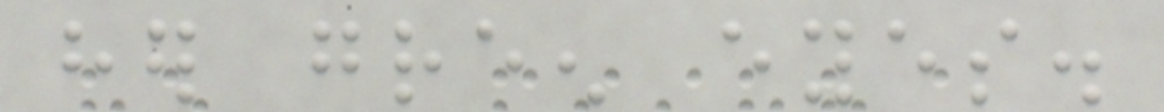her green eyes.
